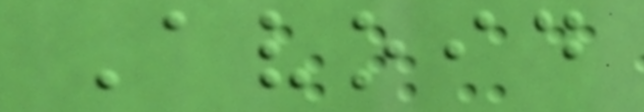Avoid
